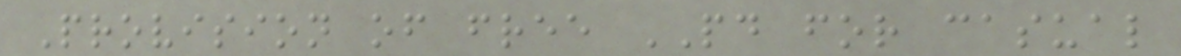Provision of free PD for casual
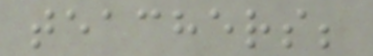teachers;
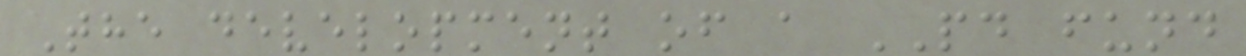The development of a PD fund
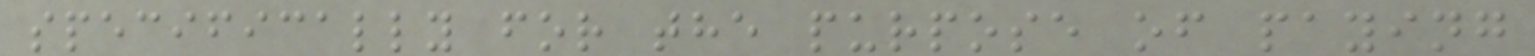specifically for the purpose of paying
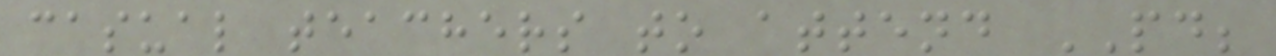casual teachers to attend PD;
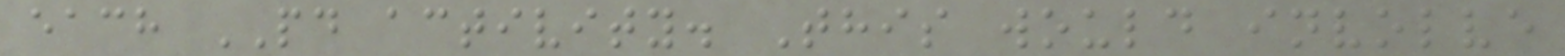each PD activity. This would involve
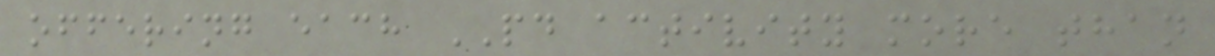offering each PD activity more than
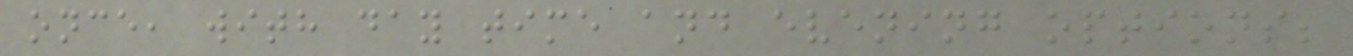once, with day time and evening options;
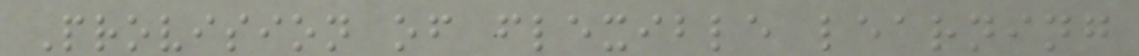Provision of flexible learning
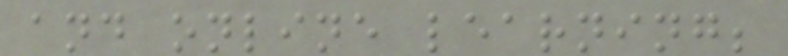and online learning;
